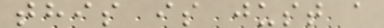this is just a
